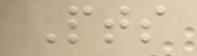Pts
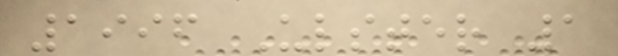1996 Ulster 1
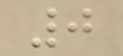0
